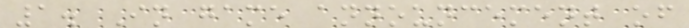1. In game announcement of
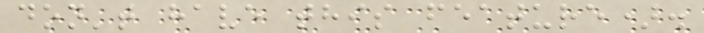don't have this feature).
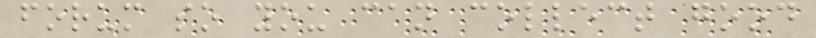forum so you can collect good
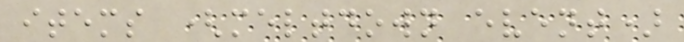items (meltdown event)
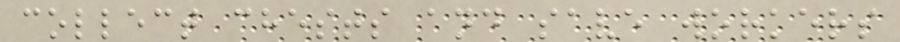collect chests and save workers
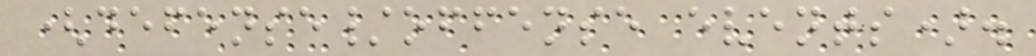(defense/offense events).
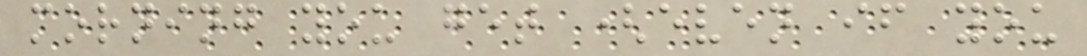morning you get (even if you
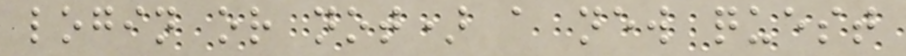login or not) a new quest
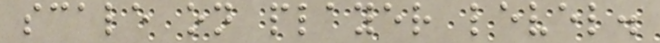scale on player level.
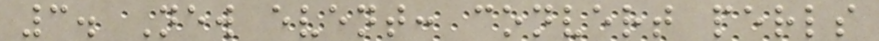3. New event: convert perls
